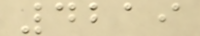4219
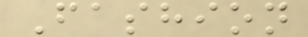Fashion
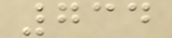734
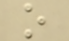o
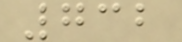732
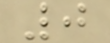0
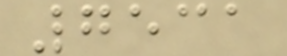7531
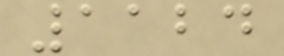1124
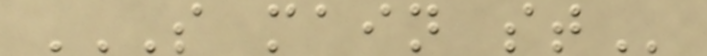S MAIN ST
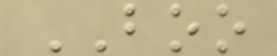BOO
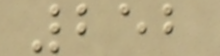252
